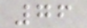76
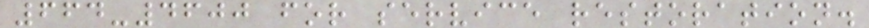664-4600 for service restoration.
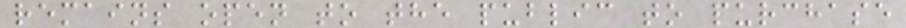remains open to the public to purchase
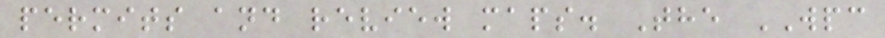permits and review maps. The WPC
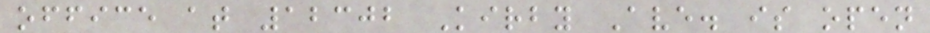office at 12302 Kirby Ave. is open
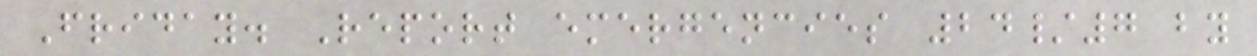Friday. Report emergencies 24/7 by
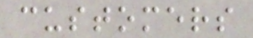customers
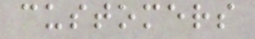customers
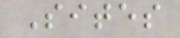Sites
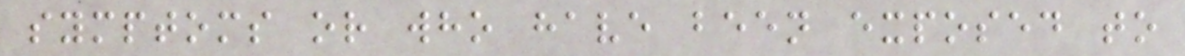symptoms or who have been exposed to
